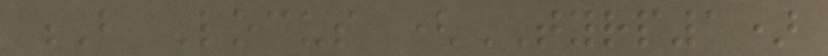B Locus (TYRP1)
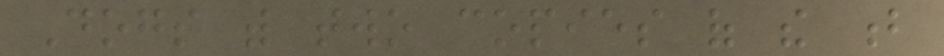Dogs with two copies of the b
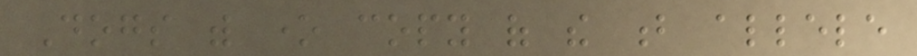Dogs with one copy of the b allele
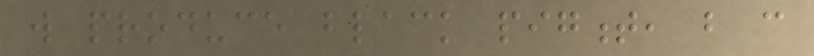will produce black pigment, but can
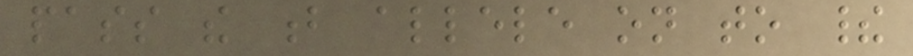pass the b allele on to their
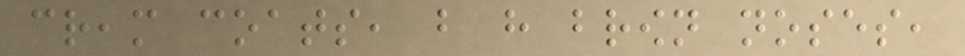cream coats, but have brown noses,
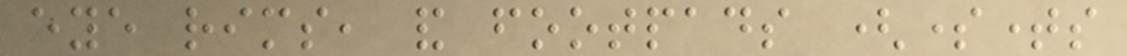eye rims, and footpads (sometimes
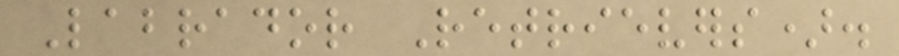Labrador Retrievers).
